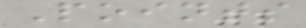Points
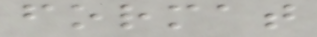format
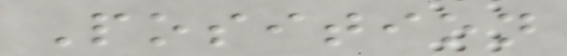Position
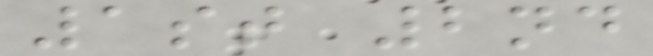1st 2nd
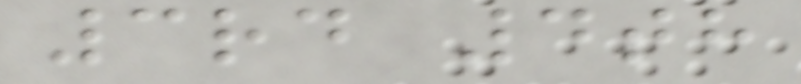3rd 4th
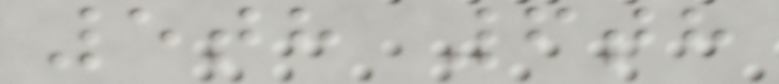5th 6th
